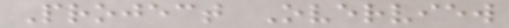Project Overview
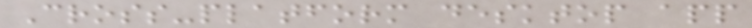Cross-platform desktop app
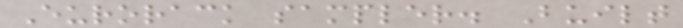Eurorack sampler. Built
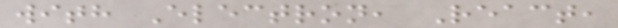with Electron, React,
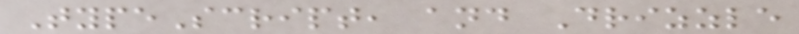TypeScript, and Drizzle
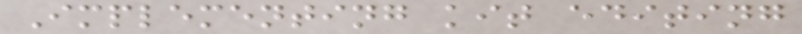Implementing kit editing
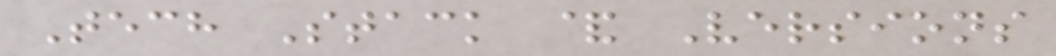Tech Stack & Versions
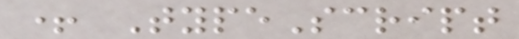+ TypeScript
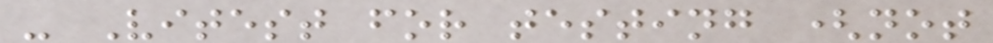- Vitest for testing (not
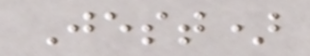Jest)
